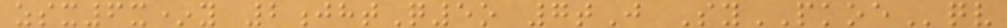zsx6x*y 2jhtQ5o 7tJ SyPKOEqv
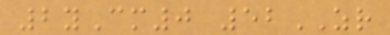2yCm0 52ZR
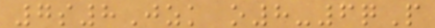7s8Jzk o8-6qP
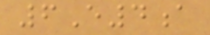6E4a
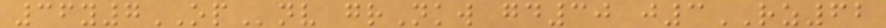36y7OPnv grNkw gd30 j3RZ62
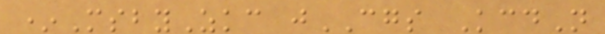*MsbyZkc jCGS KcdN
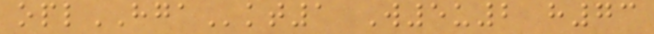oplHGAkt1 W5u2 h73
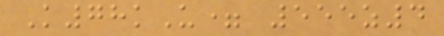K78kU= 555z4
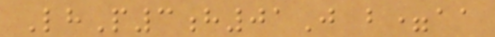LhP3h01J b=aa
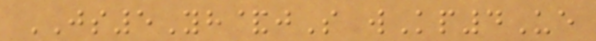JS5Yh&jS wKp4Ue
